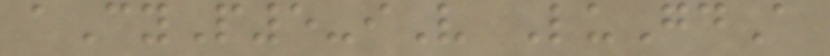aCyP5-iV LuGdA
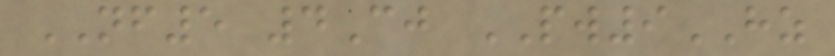NF5 4Cj PW9HZ
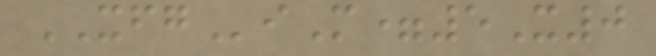XFGiM=5X0
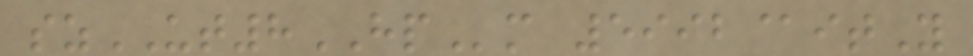szUT8HPm 5992@itY
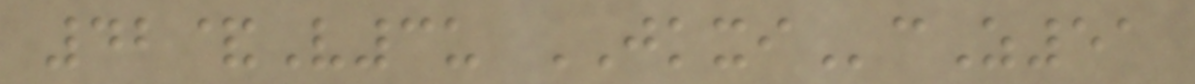42&V3u JKXIcZ51
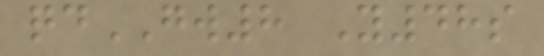qdGW8 Y48s
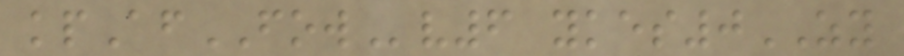kpAfFOWv6 ykes0ZY
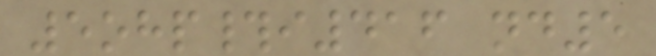5ohp#i416 nd5
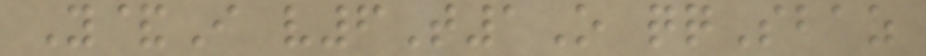Y&I v6T1O qqSbaz
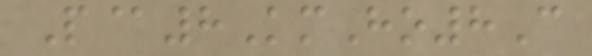P@8KmHo8C
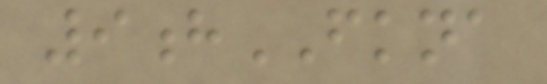9hFKNA
